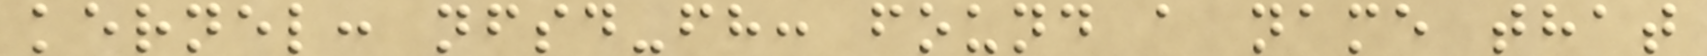kernel: nfsd-fh: found a name that
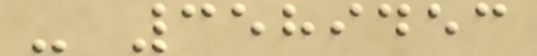- 3589453
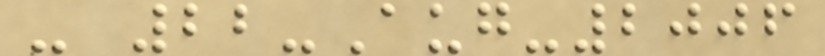- 22-Aug-2006
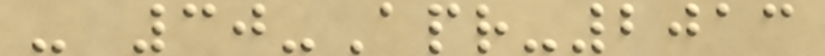- 30-Apr-2013
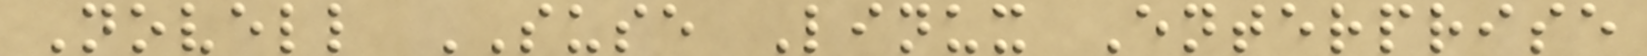Novell SUSE Linux Enterprise
